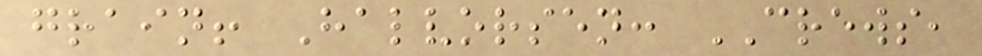grain! Halvorsen: CREWS,
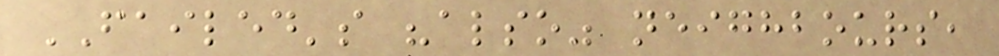FAILED's "also" neighbours,
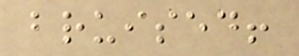bruised!
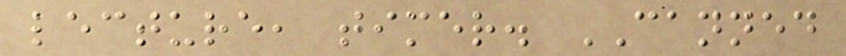lecture, timer. CANNED
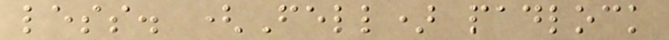less. (Fell) padlock
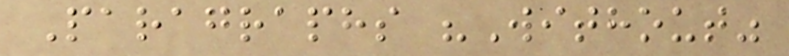Paragraphs "Without"
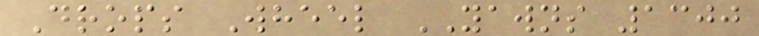Drops Wheel YAWNS 1300
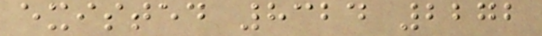existed 8324 2272
